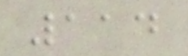114
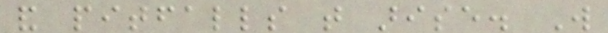and pitfalls that arise. Will
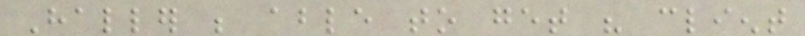Haller be able to get his client
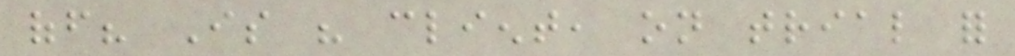off? Is his client, on trial for
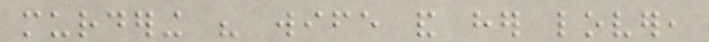murdering his wife and her lover,
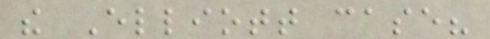the Elliott case?
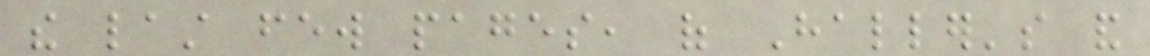the last few pages, of Haller's and
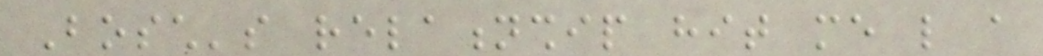Bosch's relationship hit me like a
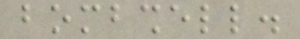bombshell.
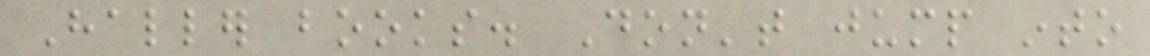Haller books. Don't jump into
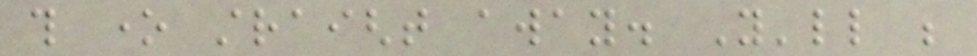this one straight away. You'll be
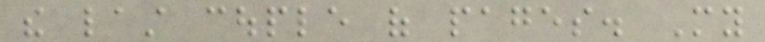the last couple of pages. My
